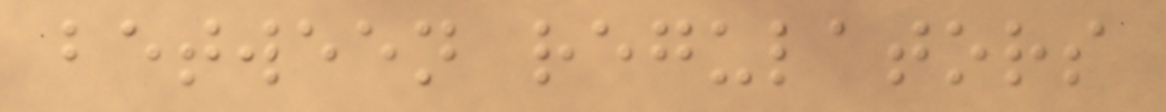between regulators
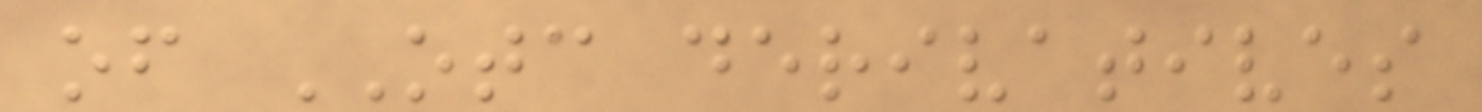of OTC derivatives
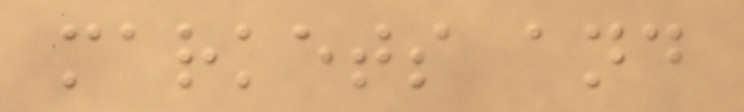markets and
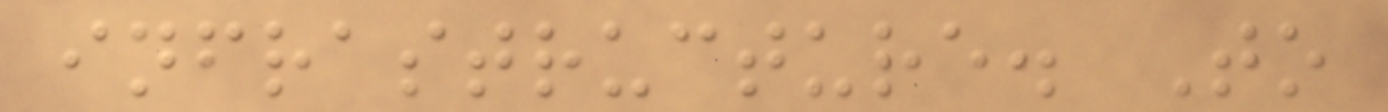infrastructure. To
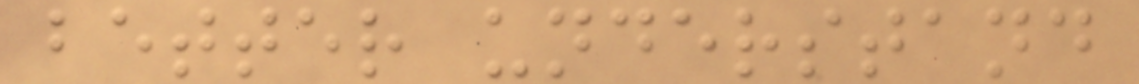better understand
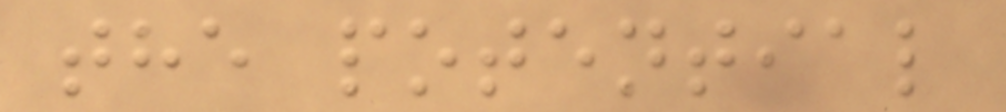the potential
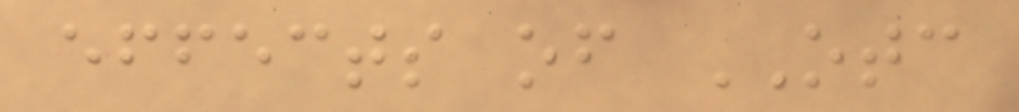effects of OTC
